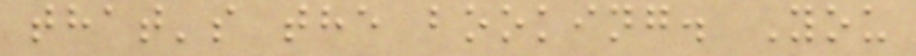that's the booking. You
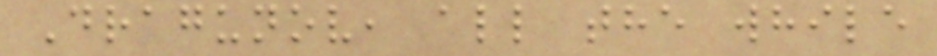Dragunov, all the while
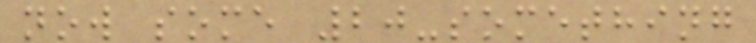now some 20-something
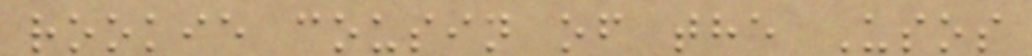rookie cousin of the Usos
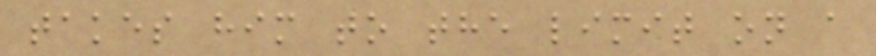takes him to the limit on a
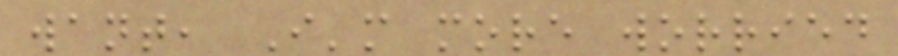want, I'm more worried
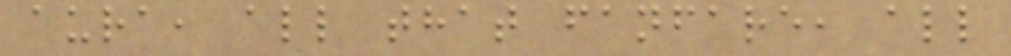aura, all that fanfare, all
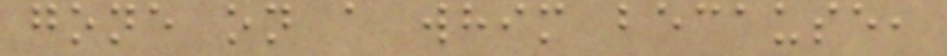gone on a whim because,
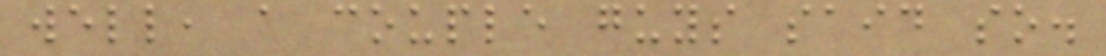well, a couple guys said so.
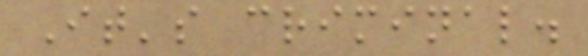It's criminal.
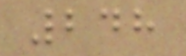248
